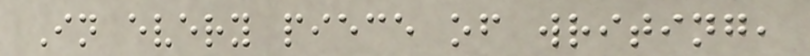In every piece of writing,
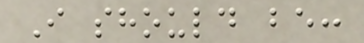I should be:
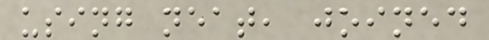using neat, joined
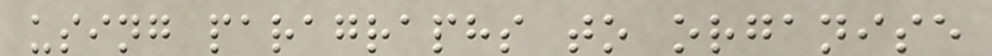using paragraphs to organise
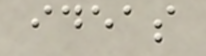ideas
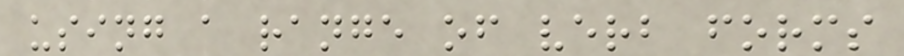using a range of verb forms
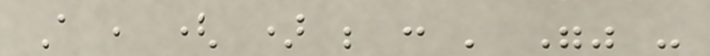A , ( ) ; : ' "" -
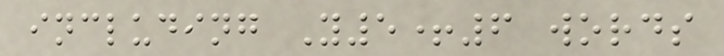including Y5+6 words
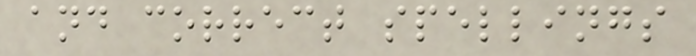and correct spellings
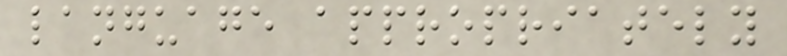language appropriately
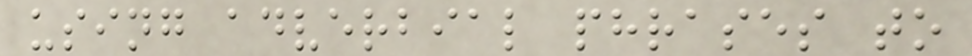using adverbial phrases to
